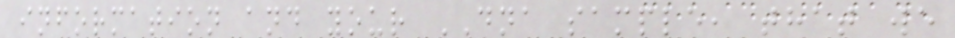information and your DNA sample, that we
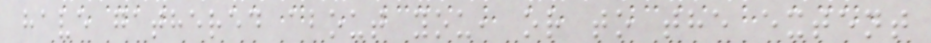have gathered about you, or to the extent
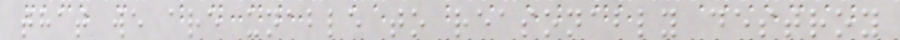that we are unable to reasonably destroy
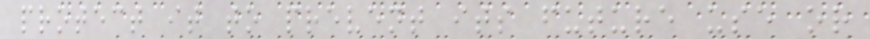protect it to prevent its future use or
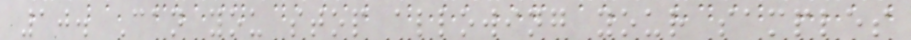10. Can you stop allowing your samples
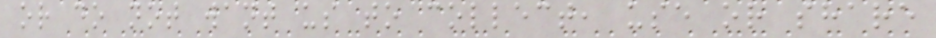or do not want us to collect, use or share
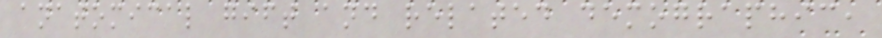anatomical gift and related demographic,
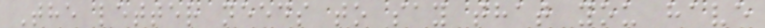The letter needs to say that you have
